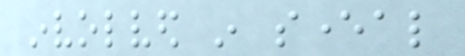involved in several
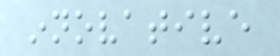innovative
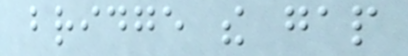bridge the gap
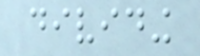dividing
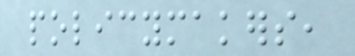policymakers,
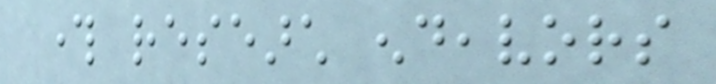through research endeavors
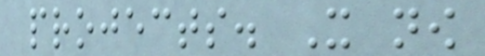projects. It now
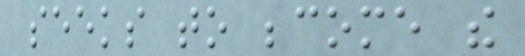seeks to become the
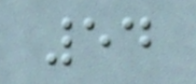54
